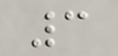3
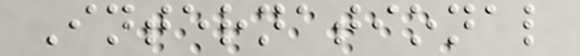International
